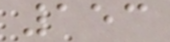153
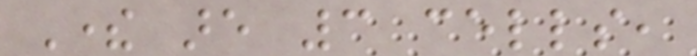There are 3 cells,
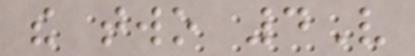the two 4V
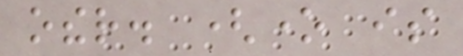other. (one is
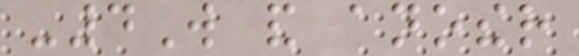-4W and another
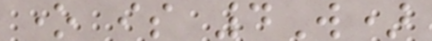one is 4W)
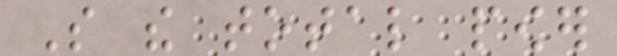So the total power
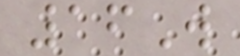16W
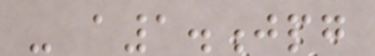- a1.jpg
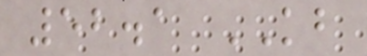52.1 KB
